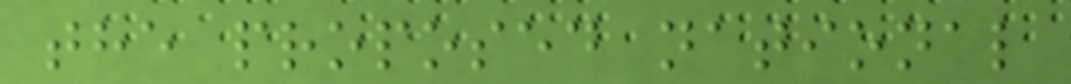the proposed national
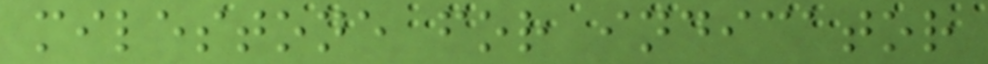milestone for indicator
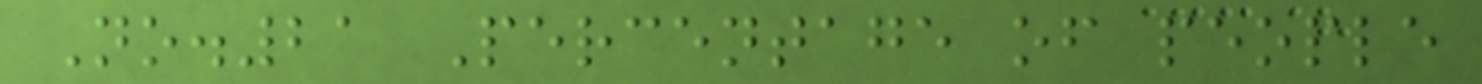No.21 Percentage of people
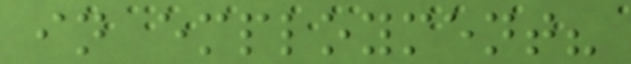in employment?
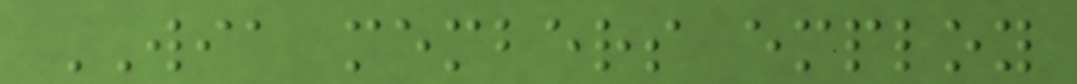WIA members employ
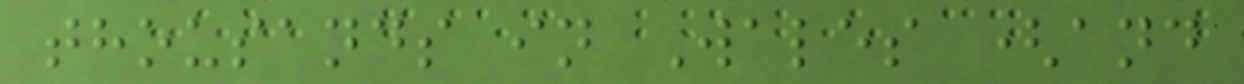thousands in Wales (and
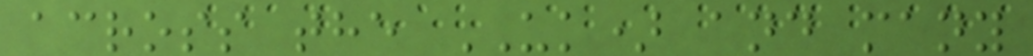across the UK) and many
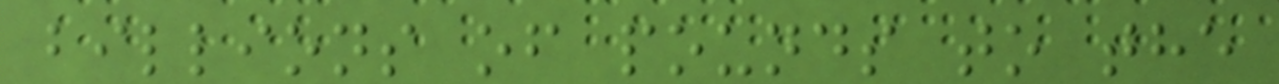billions of pounds to the
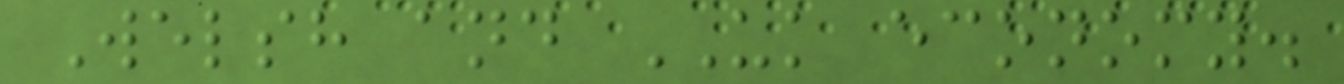Welsh and UK economy.
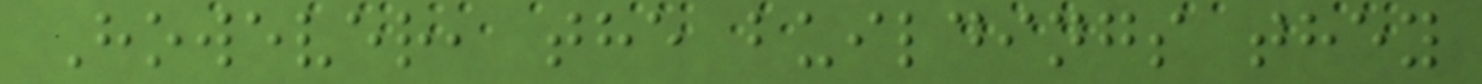However, the buildings they
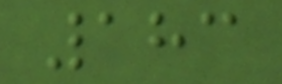183
